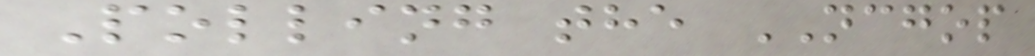Polling the NCGOP
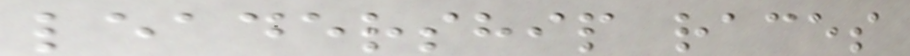leadership races
